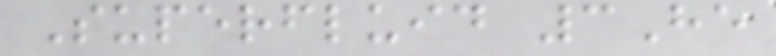Superfluid 3He
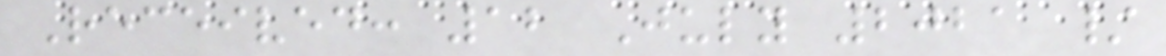Received: 12 July 2021 /
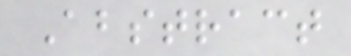Abstract
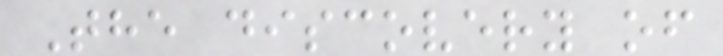The discovery of
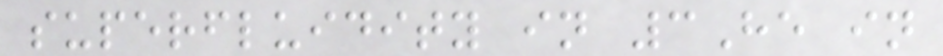superfluidity in 3He in
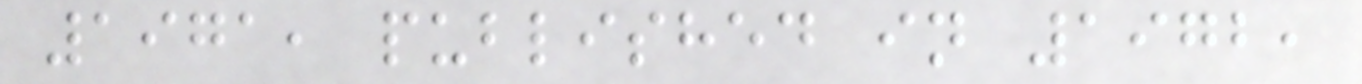1971, published in 1972,
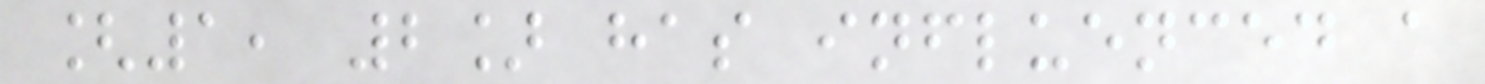[1, 2] has influenced a
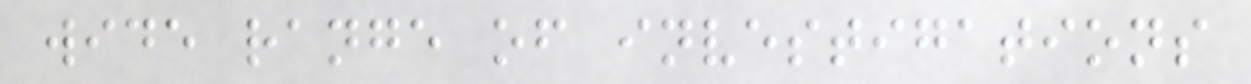wide range of investigations
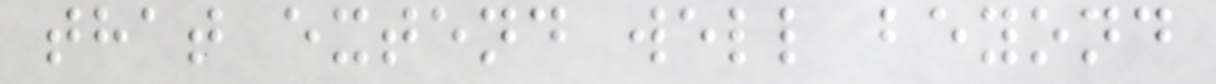that extend well beyond
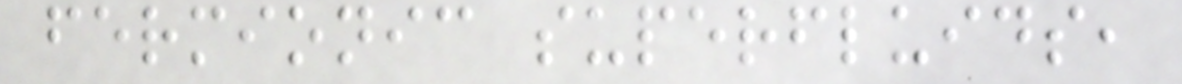fermionic superfluids,
